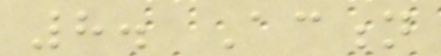8. Action
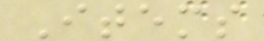Items
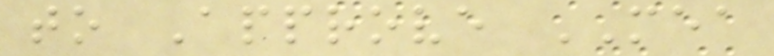to Approve MEA
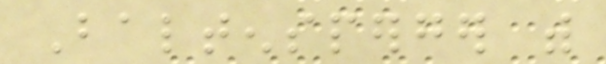Baltensperger with
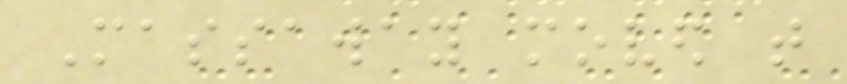Massaway moved that
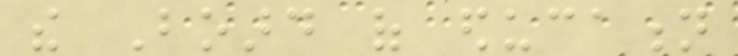the Board of education
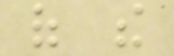of the
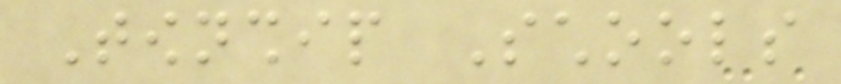Township Schools
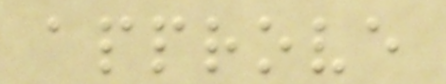approve
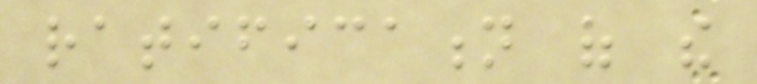ratification of the
